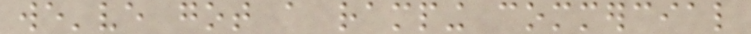we've got a ramping commercial
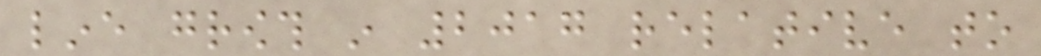line growth in 2017 relative to
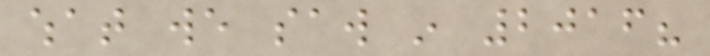what we saw in 2016?
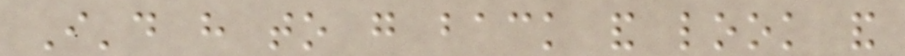I'd have to go back and look and
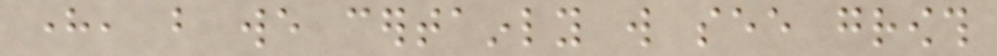here, but we certainly will see growth
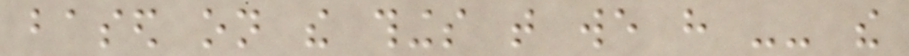based on the things that we have -- the
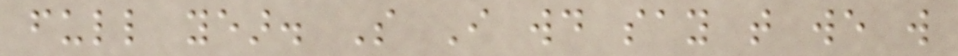full year. So I would say that we will
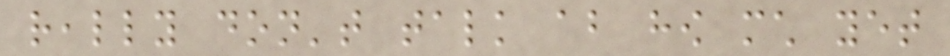really don't talk about how much yet
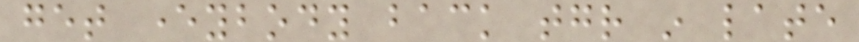get everybody back together in late
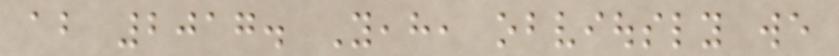about 2017. Yeah, obviously we
